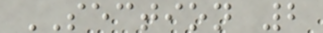SECTION 2
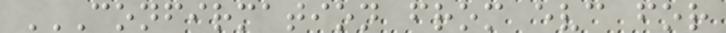CONFIRMATION FROM EVC FOR
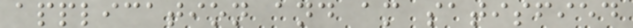application and am satisfied
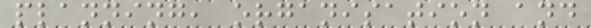planning, organisation and
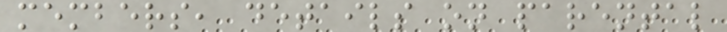members, details on parental
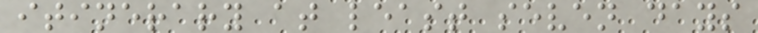itinerary at least seven days
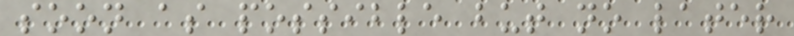soon as possible but no later
